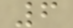6
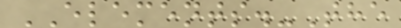ELEMENTS.-The
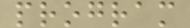program
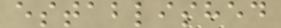established
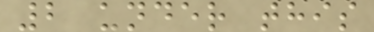2 under this
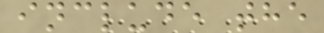include the
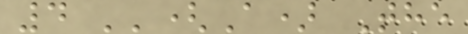4 ''(A) The
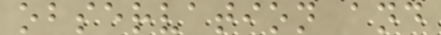observation and
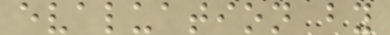evaluation by
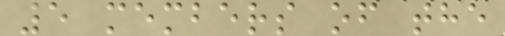5 members of the
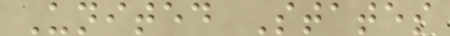United States
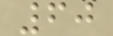60
